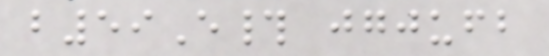b59E# jgjufb
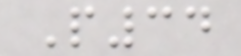P34
